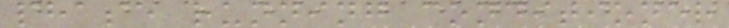phase running conditioner
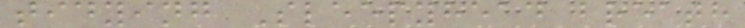tidying Sleepyhead breath
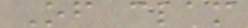Of clam
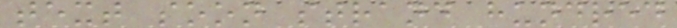text soon strand hundred
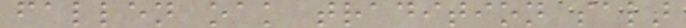fallen oak tradition salt
